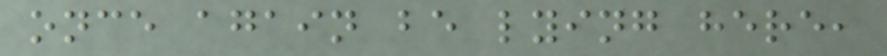once again be lying here,
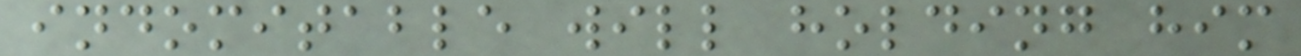indomitable will holding him
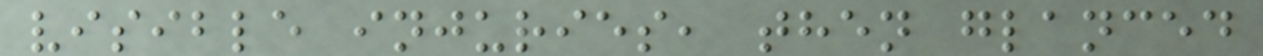visible injuries, then glanced
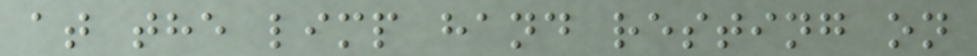at the limp hand resting on
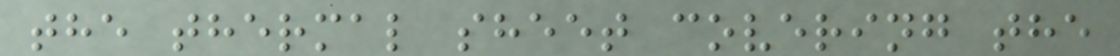the thermal sheet covering the
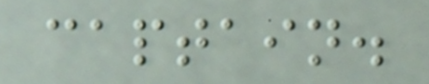captain.
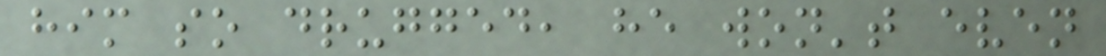him so drugged, he won't even
